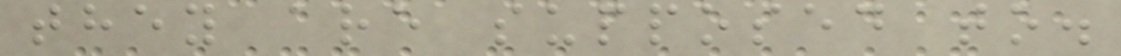they are supposed to.
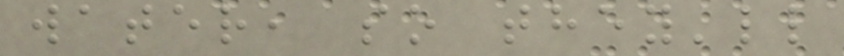water, so they'll
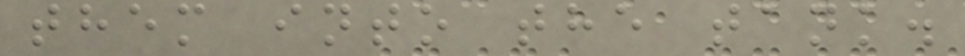them into the tank.
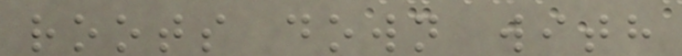roots down with
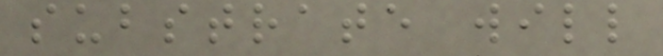substrate will
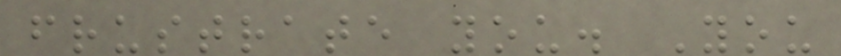frustrate you. You
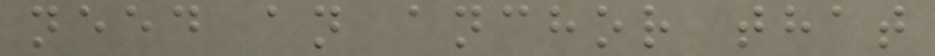need an anchor that
